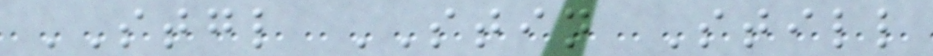STGL STIN Still
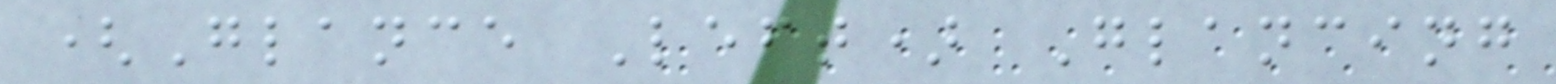(Glance Left) Glancing
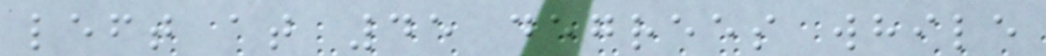left at 45 degrees while
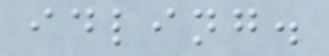idling.
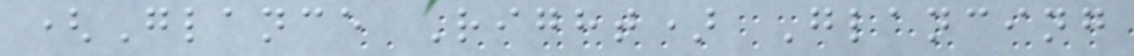(Glance Right) Glancing
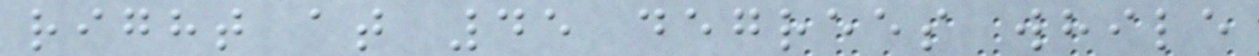right at 45 degrees while
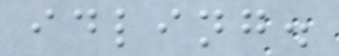idling.
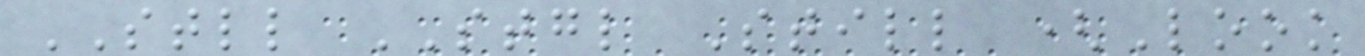STLL STGL Still (Look
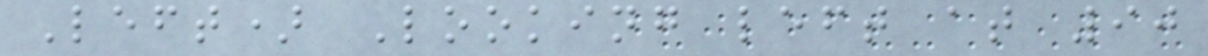Left) Looking left at 90
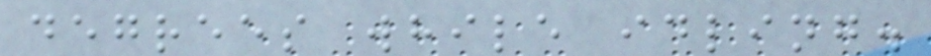degrees while idling.
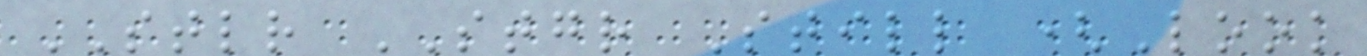STLR STGR Still (Look
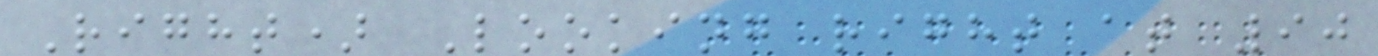Right) Looking right at 90
